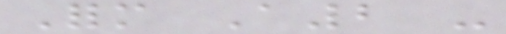Form A2 -
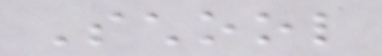School
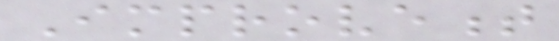Improvement
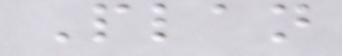Plan
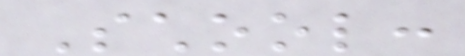School:
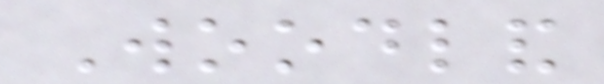Woodland
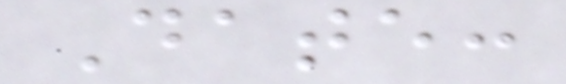Date:
